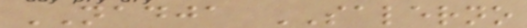NADJA SALERNO
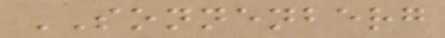SONNENBERG
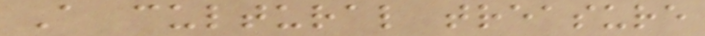A cultural treasure
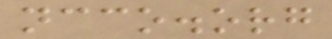ncco.org
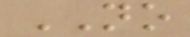NO
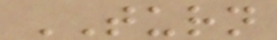TURN
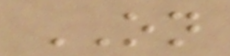ON
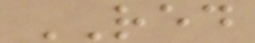RED
